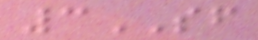3SF
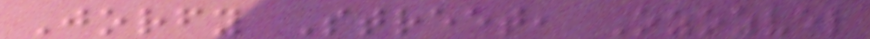Jorfy Street, Ozozvel
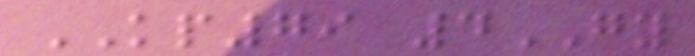KP79 4GY
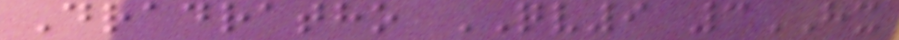Dradratho QV9 3HX
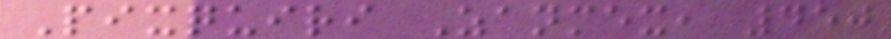Pixquiri Zanmex, 450
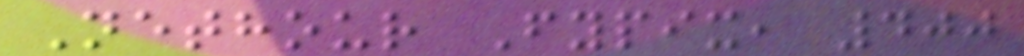Nethour Fypix, 400
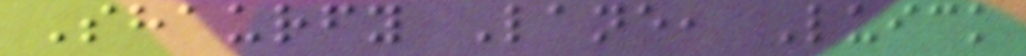Shaurfy Lane, Luick
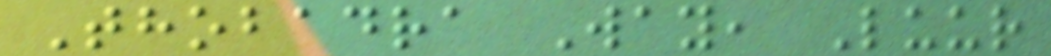Thobadra Way, Luur
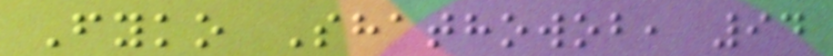Fyko Shathowob, 94
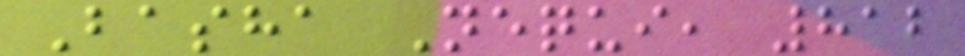Basha Nequi, 812
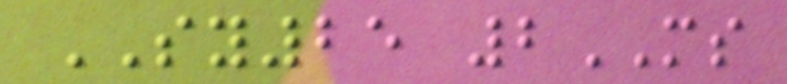SY25 2MS
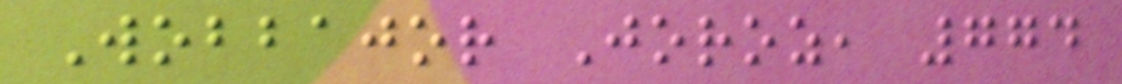Wobbajor Joroz, 774
